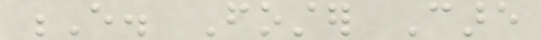E. Foster Care
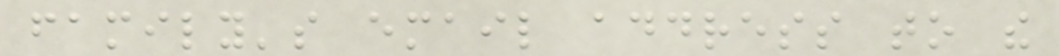family's email address to the
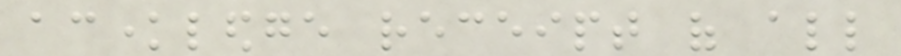acknowledge receipt of all
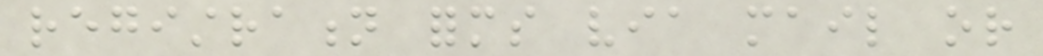registration forms via mail or
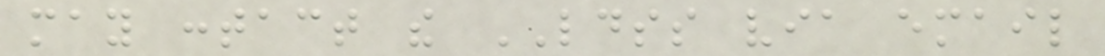may contact the LDSS via email
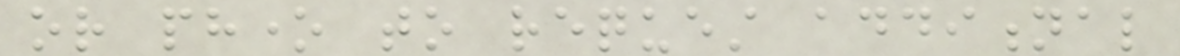or phone to request additional
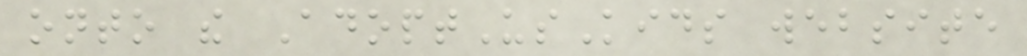onto the AdoptUsKids website
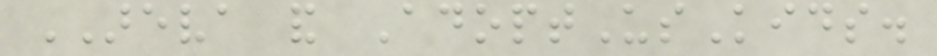AREVA and AdoptUsKids.
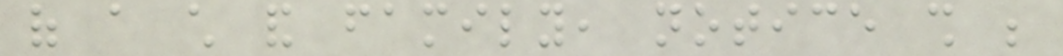of a child and family, notice shall be
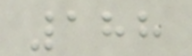188
